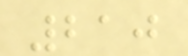210
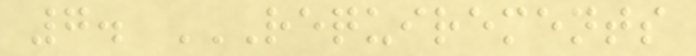7. REQUIREMENTS
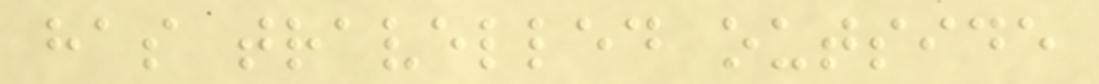has travelled outside
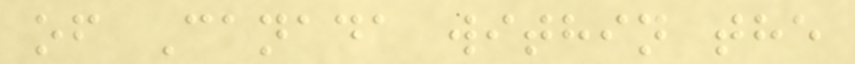of Canada within the
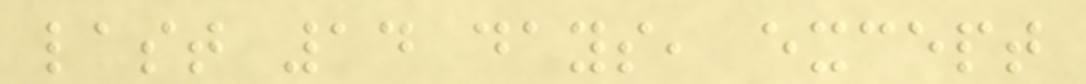last 14 days, except
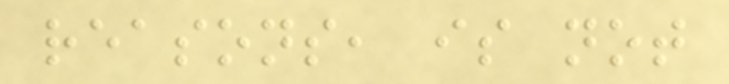reasons, is not
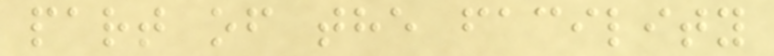part of the facility
